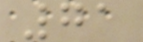71
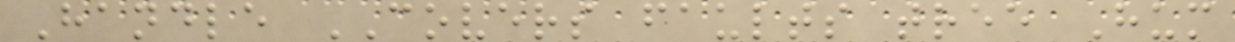Handle COVERS faults tree Hum
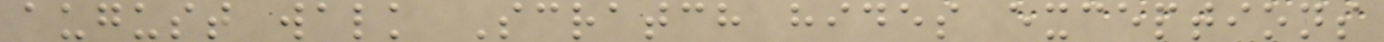august walk Scratch hides exceptions
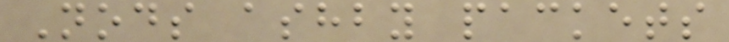Nods ashby packets
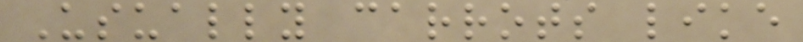Usually carrots like
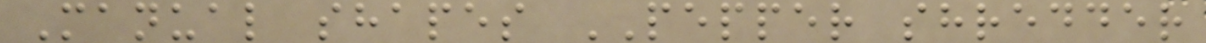Manual shapes PEPPER shredder
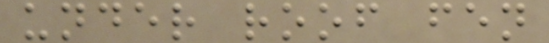under roof fen
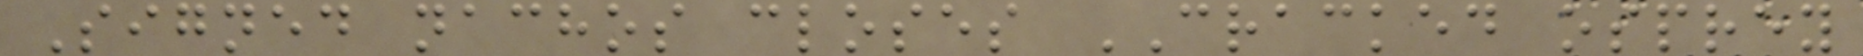Signed nachos closes CRACKED osprey
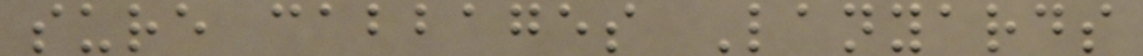sure cabbages Lanyards
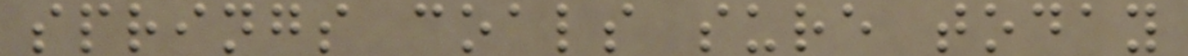springs coals sure today
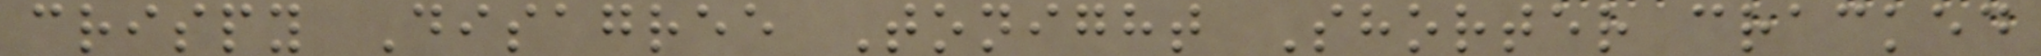crispy Disagree Tonight Shorter cracked
